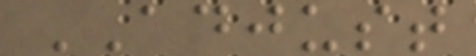ADJUST
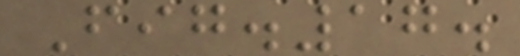Fig.17.
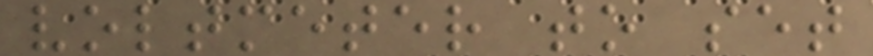voltmeter to set
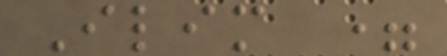Ilim =
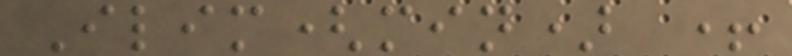Ilim(min) +
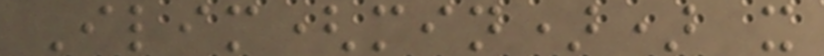Ilim(min)) x
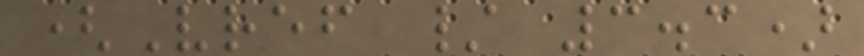(Vref / 3.3)
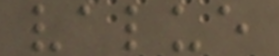value
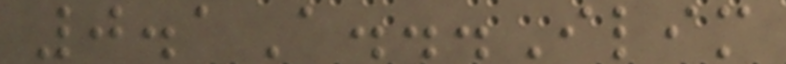0.1A...Ilim
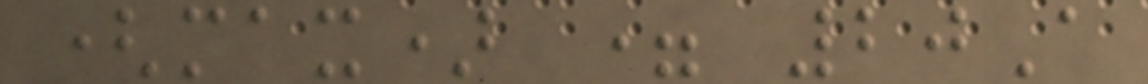(max) = 20A
